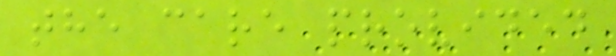the care provided
